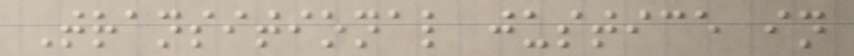Transitional justice in
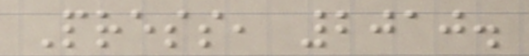Press, 2010.
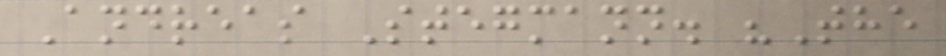Andreas Stegmann. "The
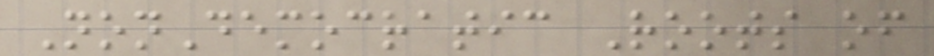NonDemocratic Roots of
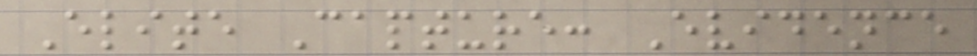Elite Capture: Evidence
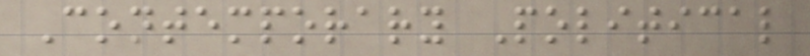Contemporary Political
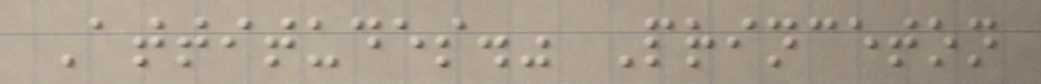Attitudes." Princeton
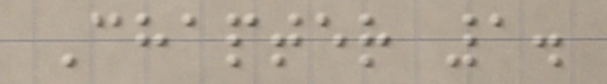Chapter 1.
